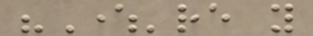"Where're you
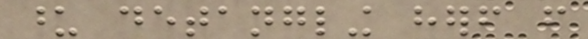upon detangling herself from
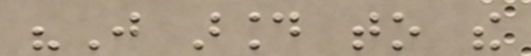"Just around to the
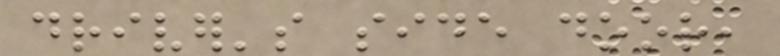driver's side door,
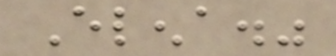Elena."
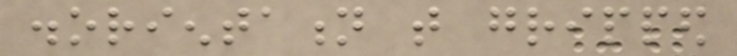disorientation that gripped
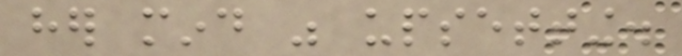her mind was upsetting.
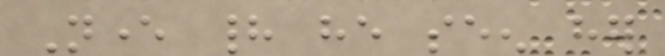Never had he seen her
